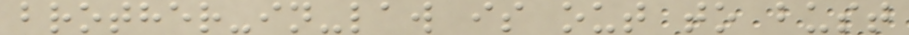brother-in-law is out to bust
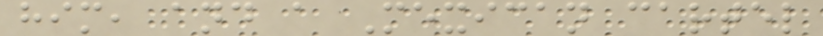him, and a Mexican cartel
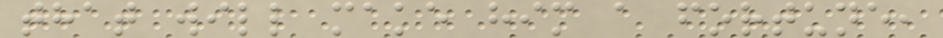that will make him a fortune,
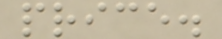price.
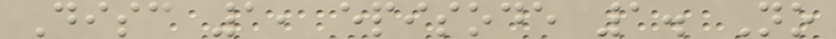Disc 1, episode 1. No
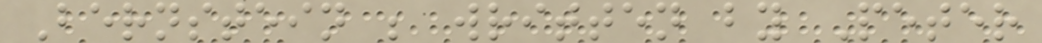Bernstein ; written by Peter
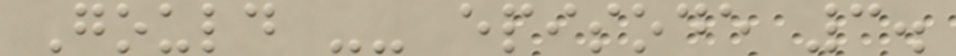Gould -- episode 3.
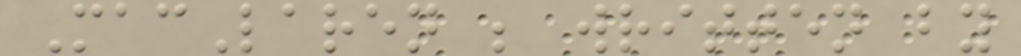MacLaren ; written by
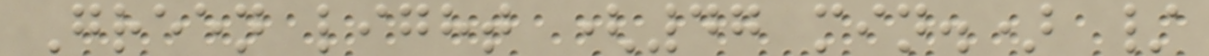Green light (47 min.) /
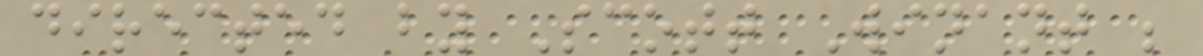directed by Scott Winant ;
